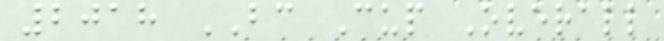2018 BC Cup Overall
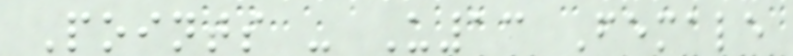Points - U13 Female
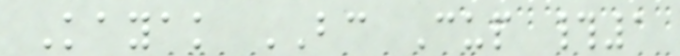Kayak BC Cup #1
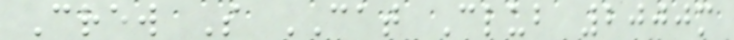Crew S CAT Club 2000m
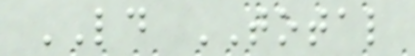LD TOTAL
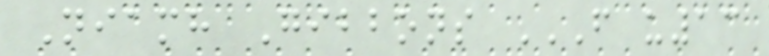Niamh Gibbons F U13
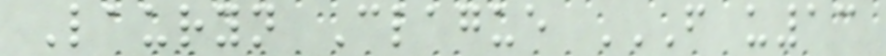Lauryn Clague F U13
